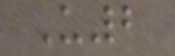U2
